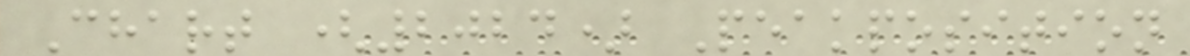Chart (2024) Peakposition
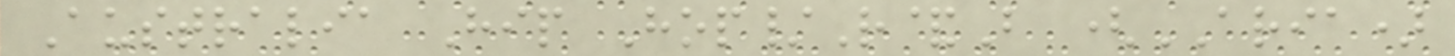Australia Hip Hop/R&B (ARIA)
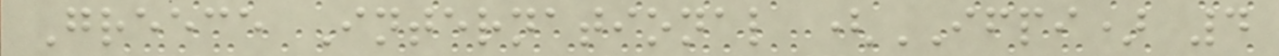Greece International (IFPI) 4
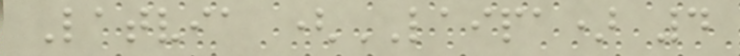Latvia (LAIPA) 4
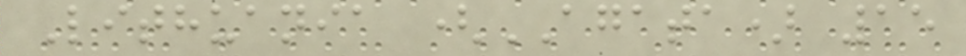Lithuania (AGATA) 15
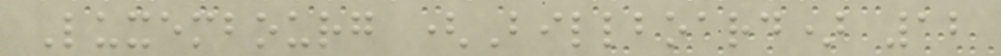Luxembourg (Billboard) 12
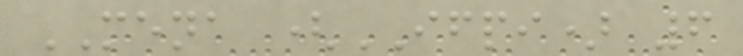MENA (IFPI) 6
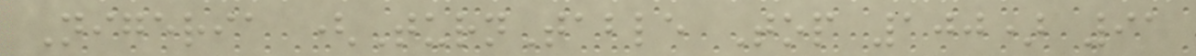Nigeria (TurnTable Top 100) 91
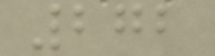272
